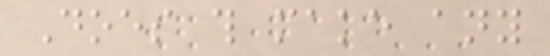Does this make any
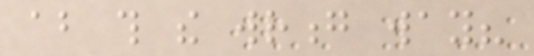about this the wrong way?
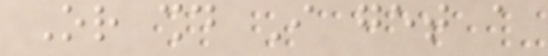Or should I get a
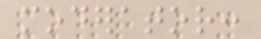moderator:
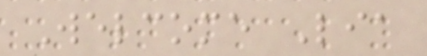Welcome Lia
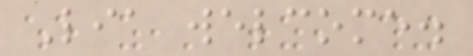Lia welcome.
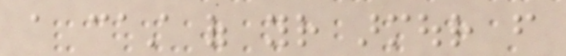a cast of your armour from
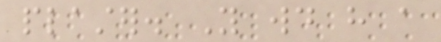plaster. You would have a
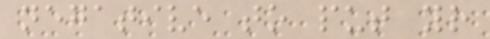negative to put your
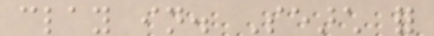clay in. Search for
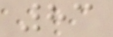83
